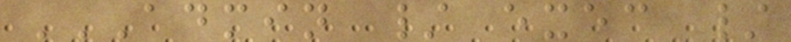ADMIN / EXEC /
